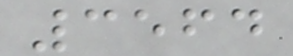3564
